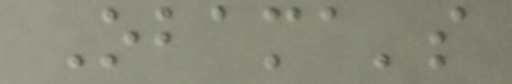Obama's
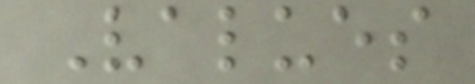Values
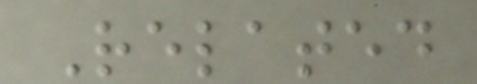Related
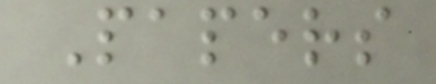Papers
